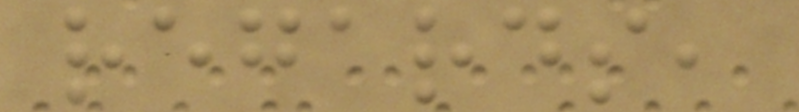regards,
